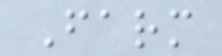Farm
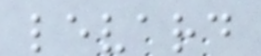levard
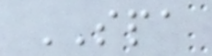SPA
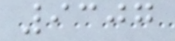9307
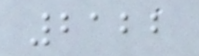2122
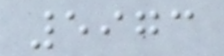5973
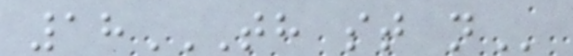18TH ST N
